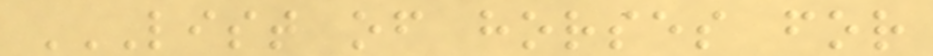LIST OF HORSES FOR
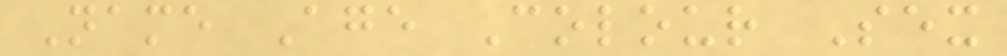Name Age Colour Sex
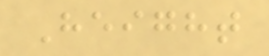Height
